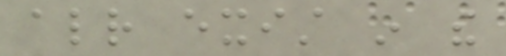already exist in the
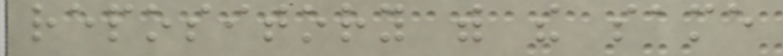repository with the same
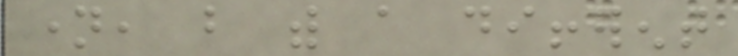name, but with a different
